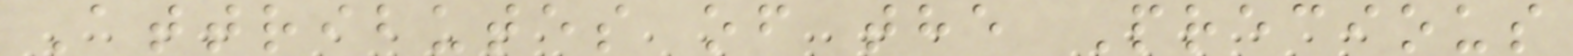Attributes of the Precious
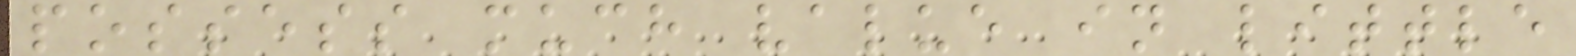possess much value in little
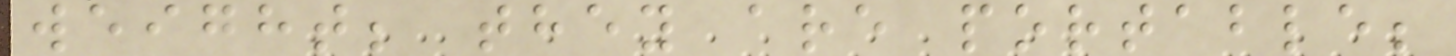weight; they are portable;
